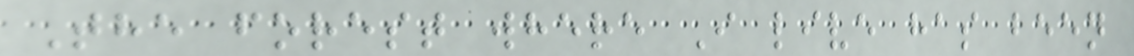The forest where I live has been
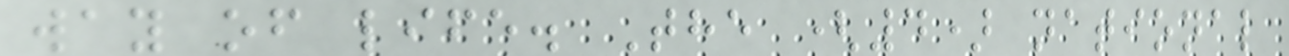way of life. The (4) national
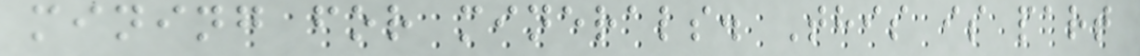mining for minerals. This is part
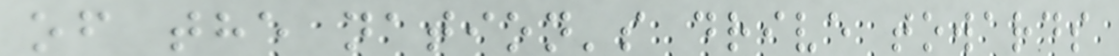of the nation's drive towards
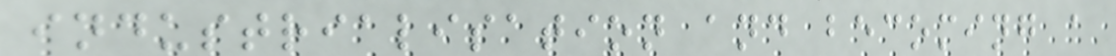industrialisation and becoming a
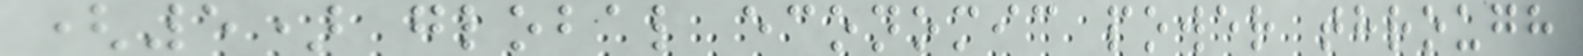(5) global economic power through
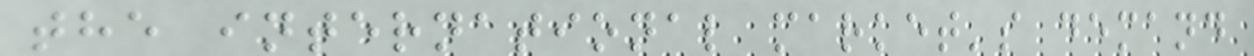the international market's demand
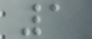1
